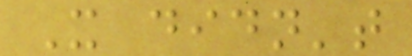It didn't
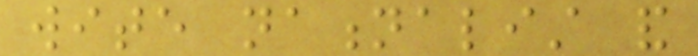wite nationalist and
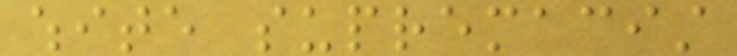white supremacist
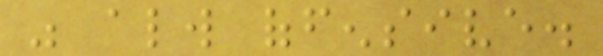was always offensive.
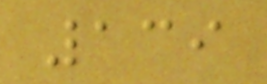139
